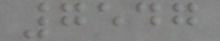7547
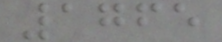1765
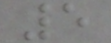5
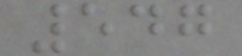547
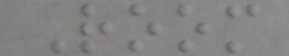Room
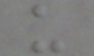u
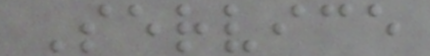Service
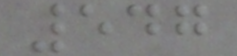547
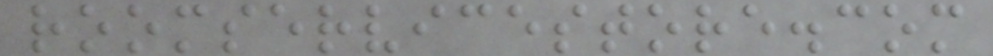roomservicestore.com
